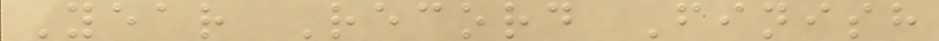Year Record Finish
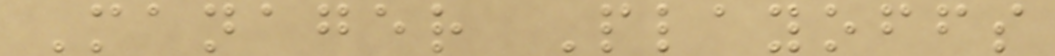Manager Playoffs
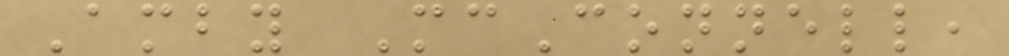Amby McConnell,
